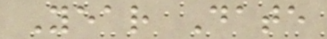Year Date
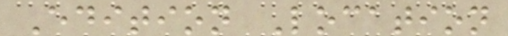Edition Location
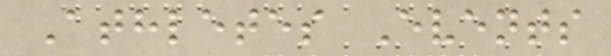Athletes Events
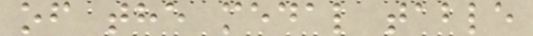of the medal table
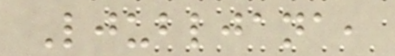Ljubljana,
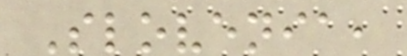Slovenia,
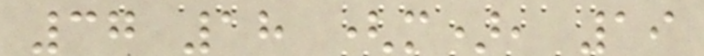37 18 (m), 19
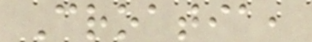Croatia,
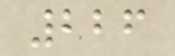226
